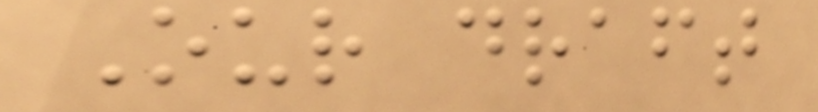Our draft
